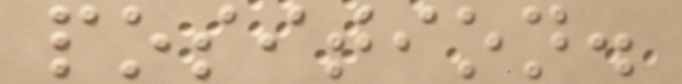position.
